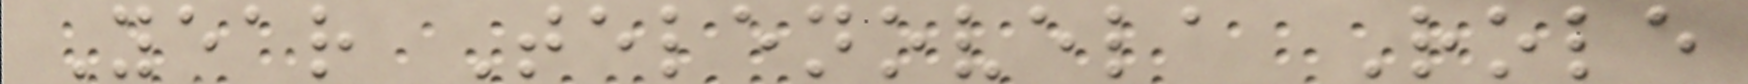Year Telenovela Role
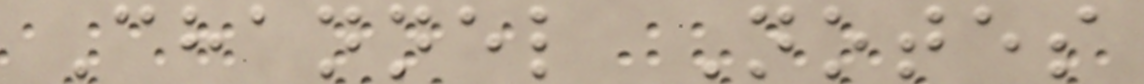Channel Notes
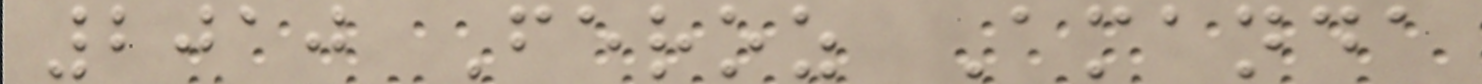2010 Feroz Amanda
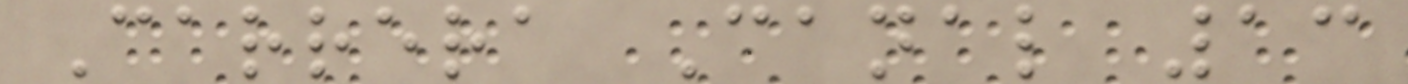Carrera Canal 13
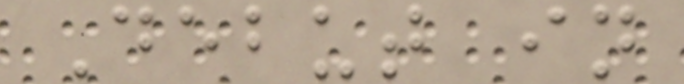Debut in
